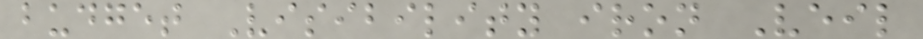budget Visibility iron Veil
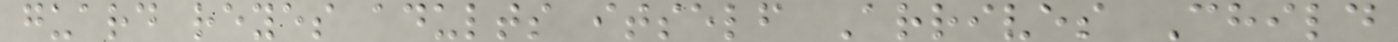guard reyes adults itself Arrives Child
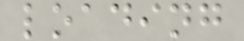loading
